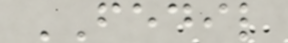FEDIL
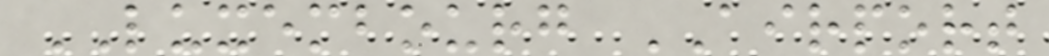LUXEMBOURG AIRPORT
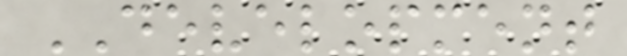DEVELOPMENT
